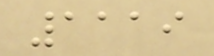1119
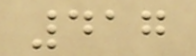417
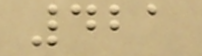421
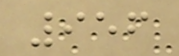956
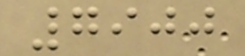7900
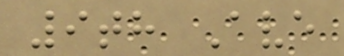9th Ave
